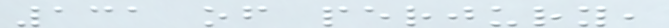131 of perjury,
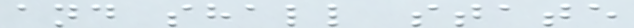and shall state
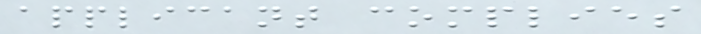applicant complies
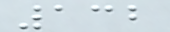132
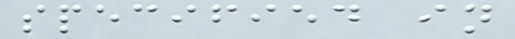specified in
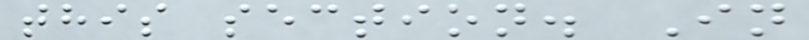this section. In
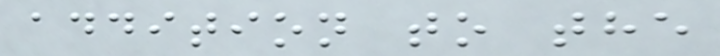addition to the
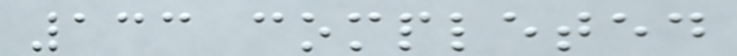133 completed
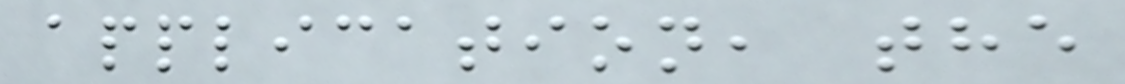application, the
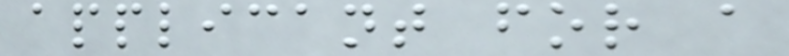applicant for a
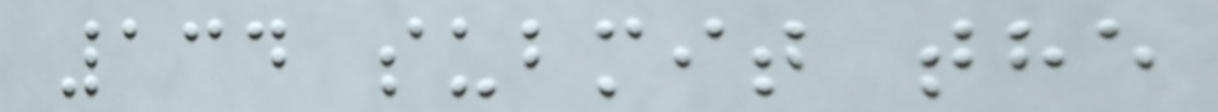134 submit the
